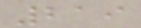219
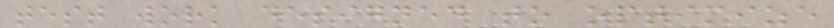test work designed to optimize
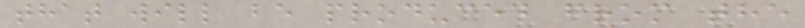that will be produced from the
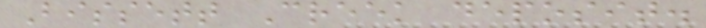Bissett Creek deposit.
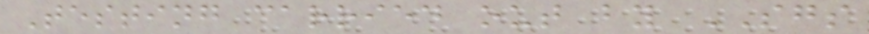Testing carried out by SGS
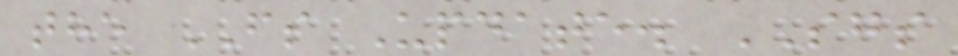the FS Update. SGS
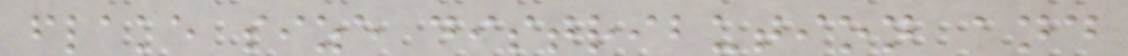flake size distribution and
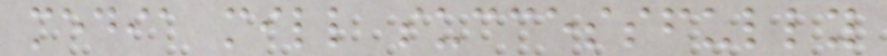media mill successfully
